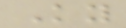Ky
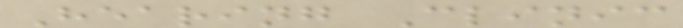Hearing Clinic
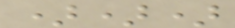)))
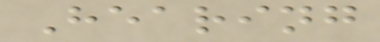Hearing
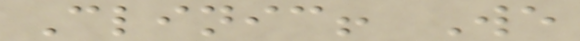Clinic! We
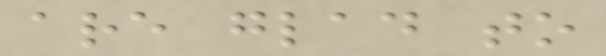are glad to
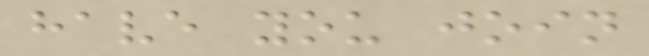have you join
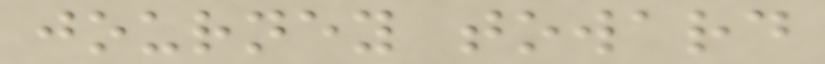journey toward
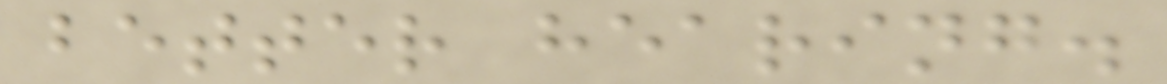better hearing.
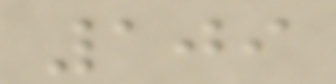109
